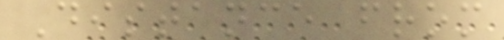Distance from
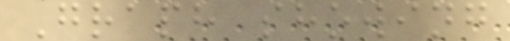Graph showing
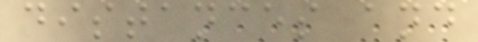distances and
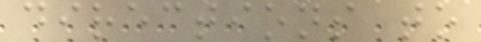directions to
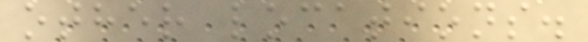other locations.
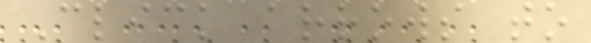Click arrows to
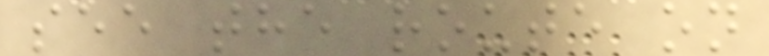see the route on
